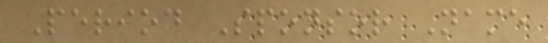Period Sponsor Name
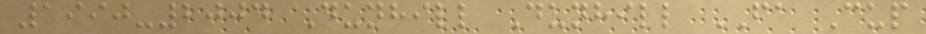1990-2004 Dunhill Dunhill FA Cup
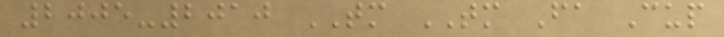2005-2010 TM TM Fa Cup
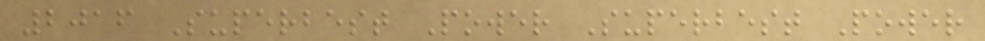2016 Superbest Power Superbest Power
